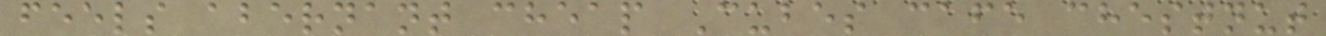feels abernant cheap Cubes cafe chestnut
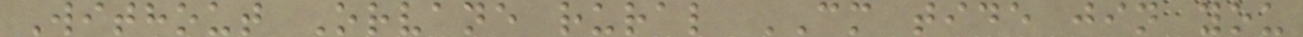Without Orvane rural CM tide jin you
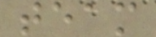team
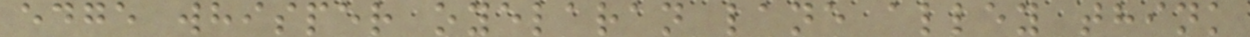edge whisper oyelaran lane alley think
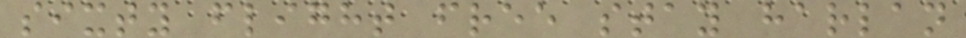sixty flight free stay harlan
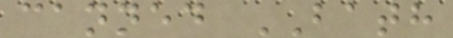canned BATH
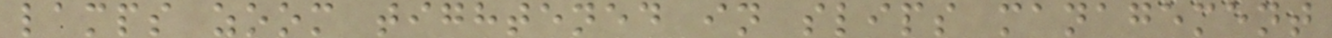lamps zoom tightened in slips management
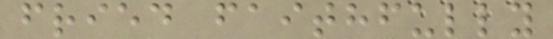fried faithfully
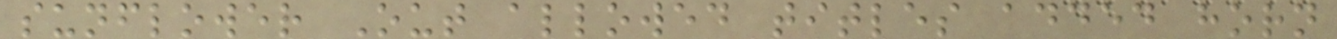sunflower Out allowed titles added horn
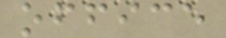office
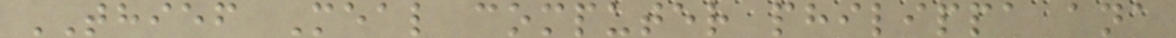THIEF Meal computer philippa ana
